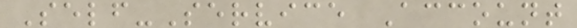Self-Service Account
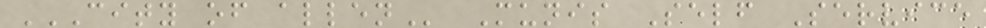CITY OF ALLEN Munis Self Service
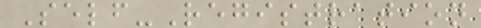Self-Registration
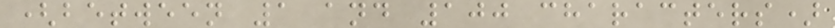(between 1 and 100 characters)
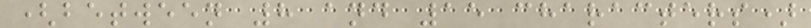(between 8 and 15 characters)
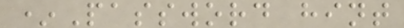*Password hint
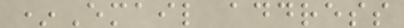*Email address
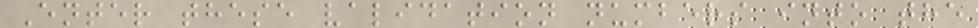Enter these validation numbers into the
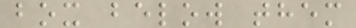box below them
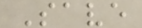Save
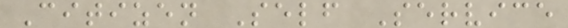Citizen Self Service
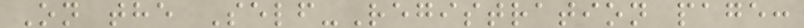On the Self-Registration page:
